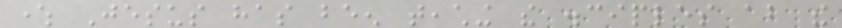where Jesus has been teaching the disciples about the
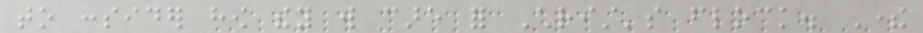to consider how they will care for Christ's flock. There
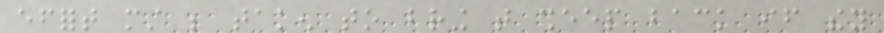effort must be taken to bring that sheep back if they
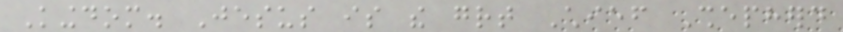Kingdom. Jesus is the great Chief Shepherd
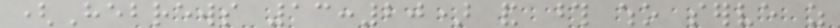(Hebrews 13:20) and those who serve as
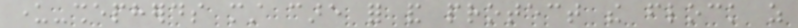under-shepherds must care for and protect the flock as
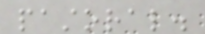pastoral.
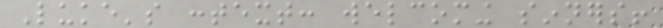Luke's context: welcoming sinners!
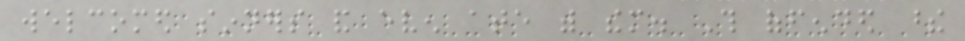welcomed sinners and even ate with them. This offended these
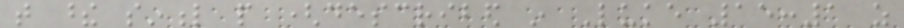that these sinful people (described in Luke 15:1 as
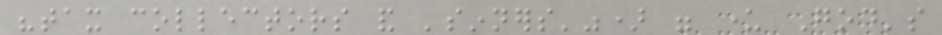"tax collectors and 'sinners'") were under God's
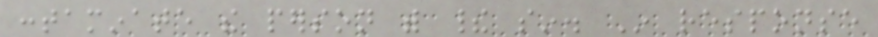contaminate the person with their sin. In response
